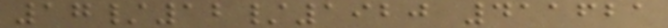17/12/1920 411621
